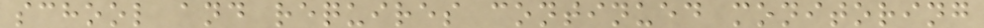school and requires continued monitoring
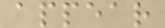appear
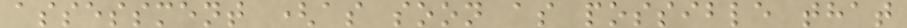assessment (as soon as possible that
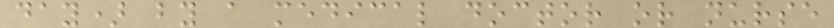day) by a medical doctor or nurse
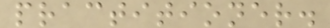practitioner.
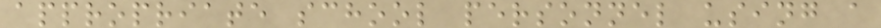appropriate school personnel using a
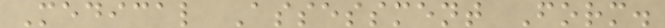Medical Assessment Form.
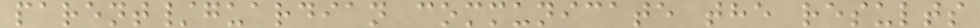parent/guardian communicate the results
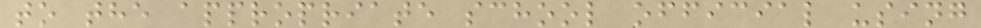to the appropriate school official using
